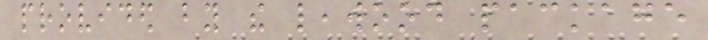provided by the leawood package
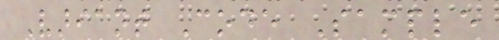Variant Code Sample
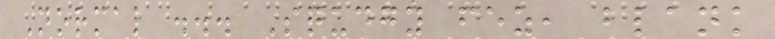Normal ... Squdgy fez, blank
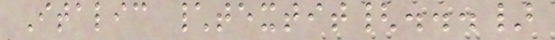Italic \textit{...}
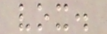vox.
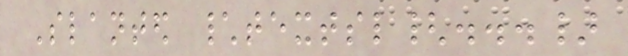Slanted \textsl{...}
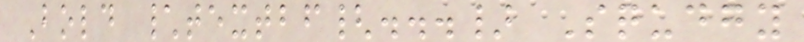Bold \textbf{...} Squdgy
